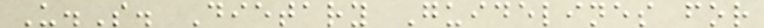U.S. Dietary Guidelines for
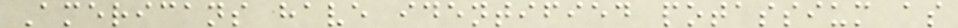Americans have identified potassium as
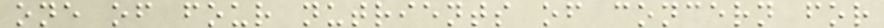one of four nutrients of concern for
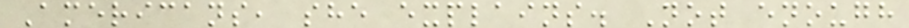Americans, she explains. Not enough
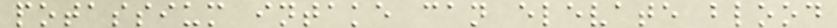potassium intake can elevate blood
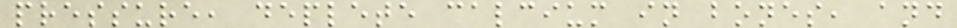pressure, deplete calcium in bones, and
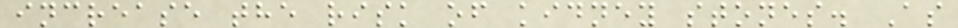increase the risk of kidney stones. As
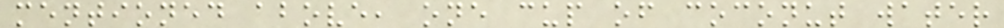mentioned above, one cup of coconut water
